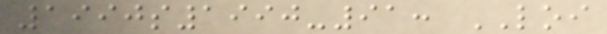1990s1990-91: LOI
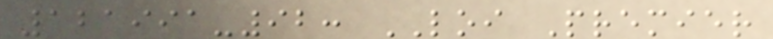121991-92: LOI Premier
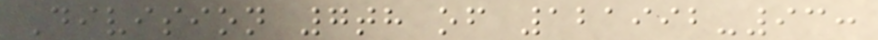Division 7th of 121992-93:
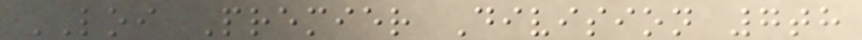LOI Premier Division 7th
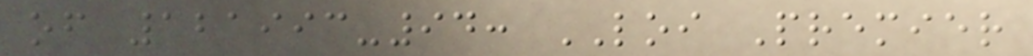of 121993-94: LOI Premier
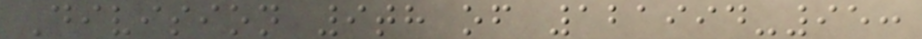Division 9th of 121994-95:
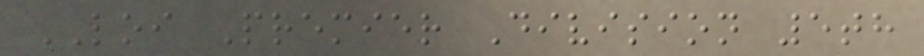LOI Premier Division 5th
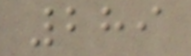289
